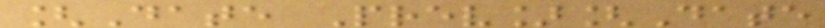[Date Prev][Date
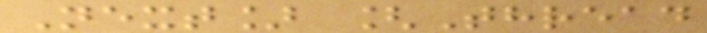Next] [Thread
